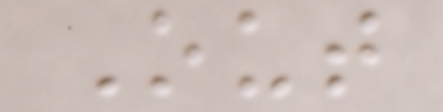Out
